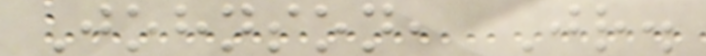Johnson, Jr.
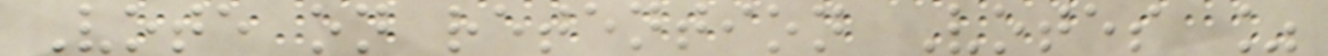Vote on retention Votes %
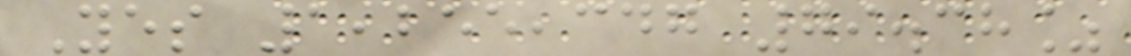Yes 1,255,347 79.38%
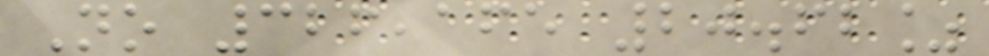No 326,165 20.62%
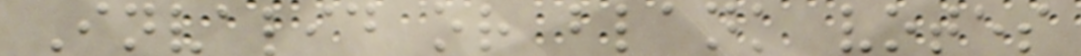Invalid or blank votes
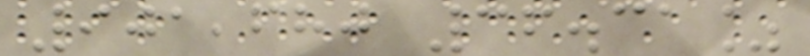901,680 36.31%
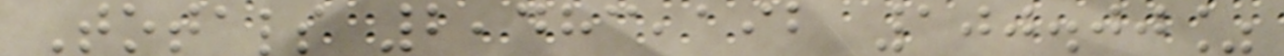Totals 2,483,192 100.00%
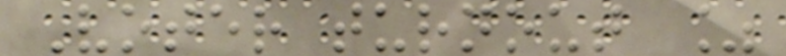Voter turnout %
